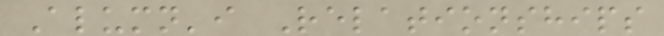Alumn'i Relationships
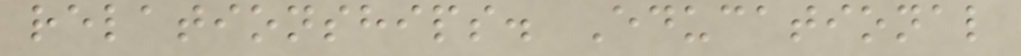relationships. Educational
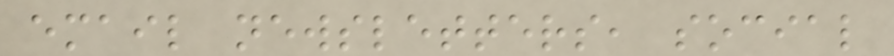email newsletters, social
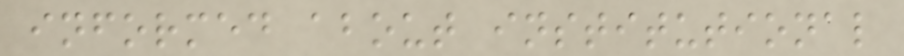informed about institutional
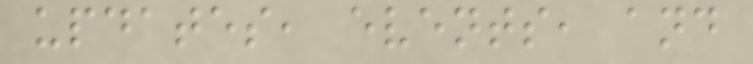updates, events, and
